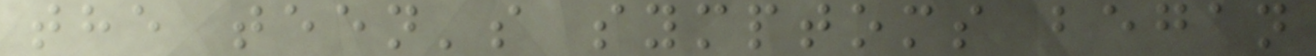the teen's symptoms began
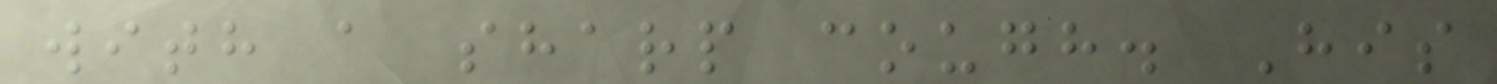with a sharp cough. His
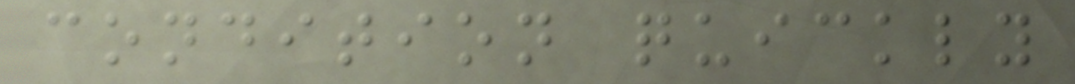condition quickly
